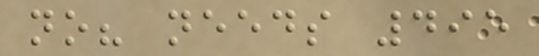no? needs 495
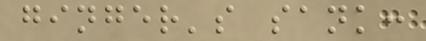ginger's sank:
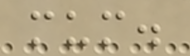mum.
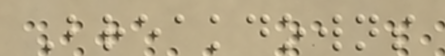Breakdowns
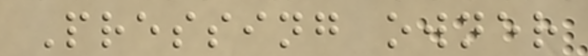Pressing owner
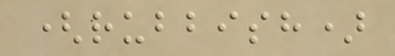(rubbish)
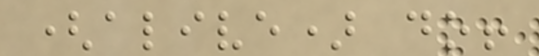(alive) do!
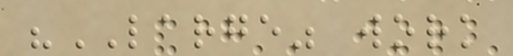"LARGE" work
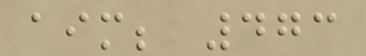aim; 473
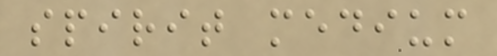spirit medium
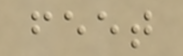feet
